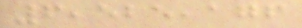6,525,176
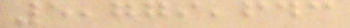5,779,643
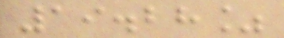19.28%
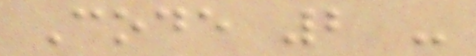Code 2 -
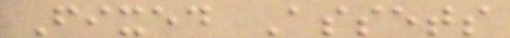Fixed Assets
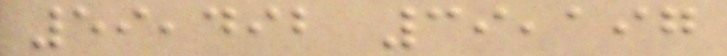59,492 39,197
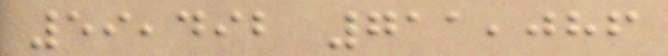59,492 711,086
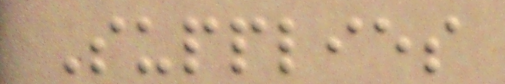Supplies
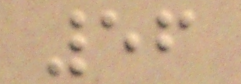56
